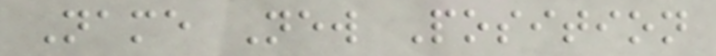Name New Position
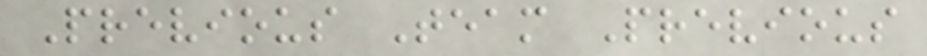Previous Team Previous
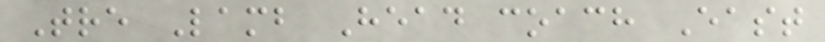Tre Lamb Head coach East
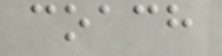coach
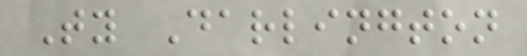Ty Darlington
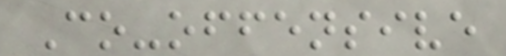Co-offensive
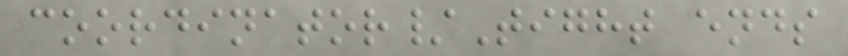coordinator/Tight ends
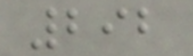292
